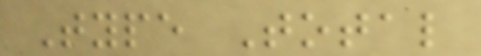Type Total
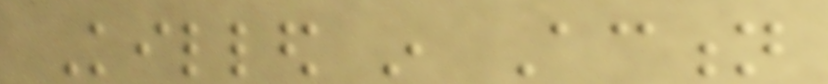Killed in Action
